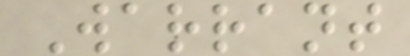Warrant
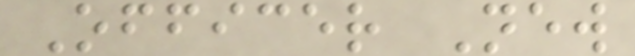Officer New
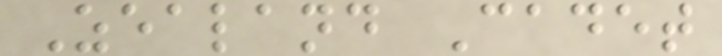Zealand Cadet
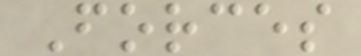Forces
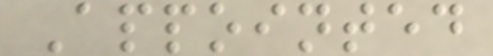Appointed
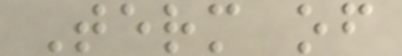Term of
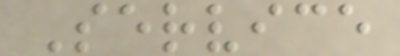Service
